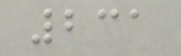231
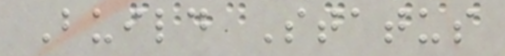Build Status
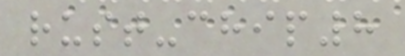rust-chip8
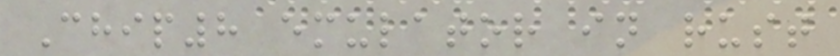Chip8 emulator in rust
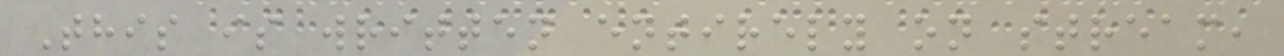This is written entirely on stream,
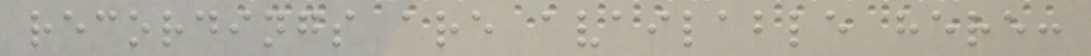recordings are available here:
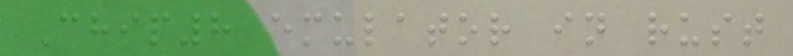Chip8 emulator in rust
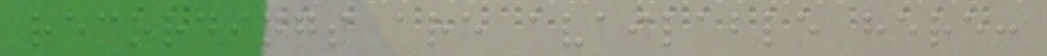recordings are available here:
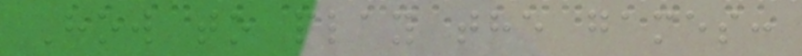How to play the games:
